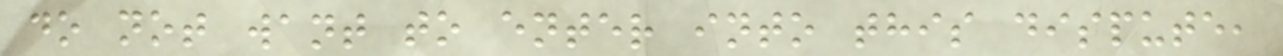do not want to enter into this dispute,
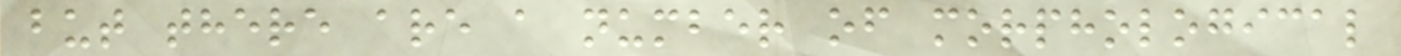but there are a number of morphological
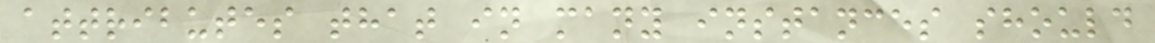attributes that in many instances should
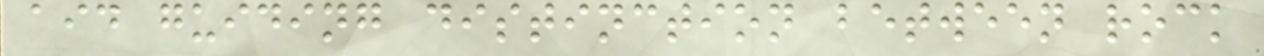aid guiding distinction between rock
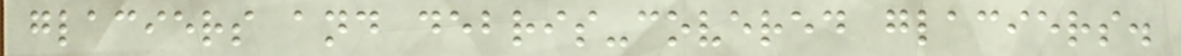glaciers and debris-covered glaciers.
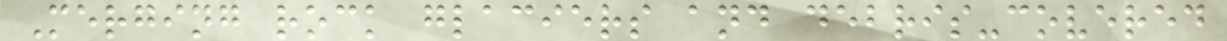Merging rock glaciers and debris-covered
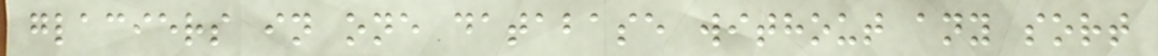glaciers in one database without any sort
